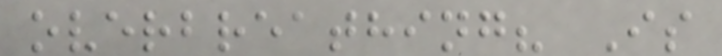overbreathing? Is
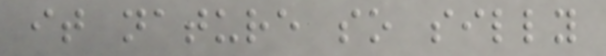it nature so silly
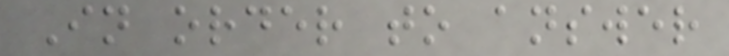In order to answer
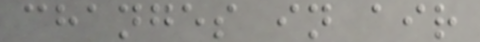changes in air
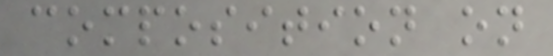composition on
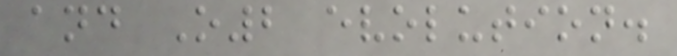and O2 evolution.
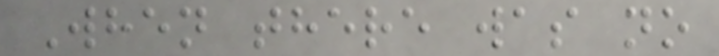When there was no
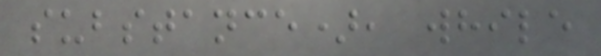substance), while
